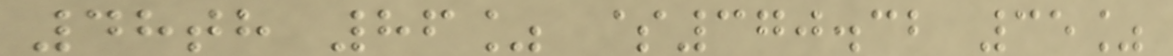48th 86% $370.32 35%
